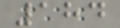184
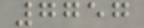7757
